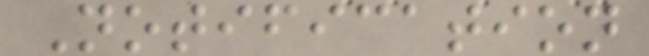Notification
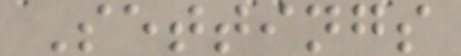Settings
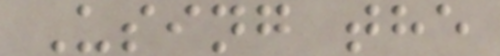Using the
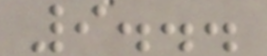9...
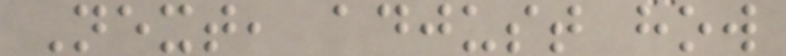Next, adjust how
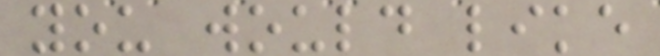you would like
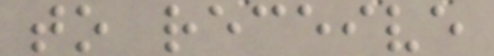to receive
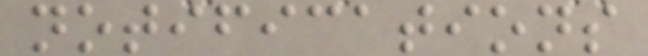notifications
